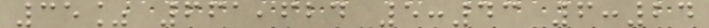35% 661,624 5:43 6:24
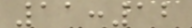11:12
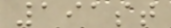191st
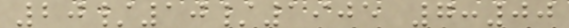20/10/1905 7:00
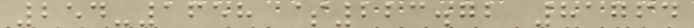254-1658 $223.72 81764
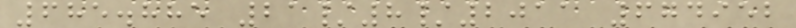685.885 21/8/2011 674952
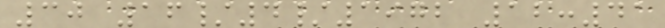30 16/4/1972 12:41
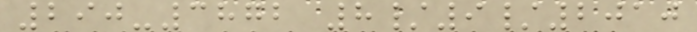290-3872 8/9/2010
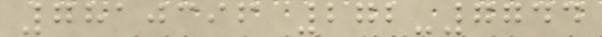7810396 272-7744
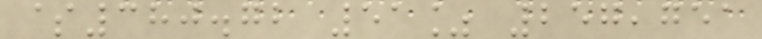$380.72 51% 257,751
